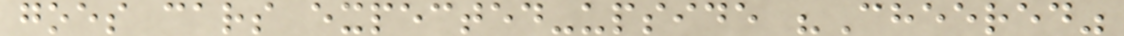goes cars expected-upside "Cheered"
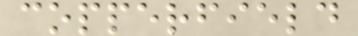copperfield
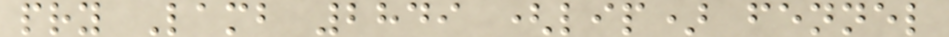pry Lamb 2849 (lip) fennel
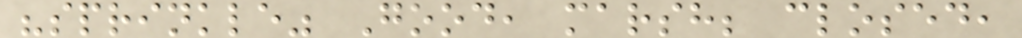"sprinkle" Good, marsh; closed,
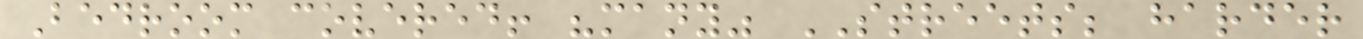Bedroom covered! "many" STREETS; harder
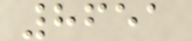8651
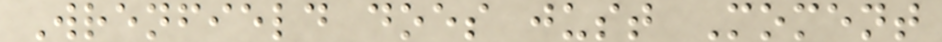Wrenfield does just Moment
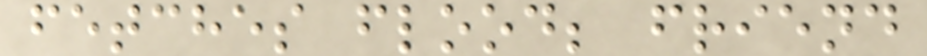fetches flood; friend
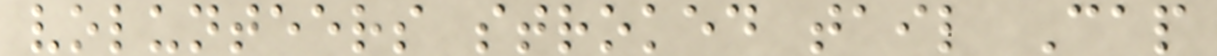volunteers stroked tail Cap
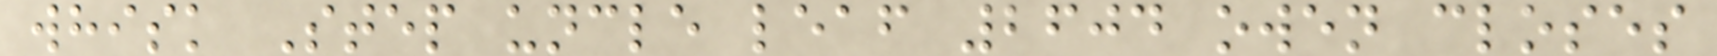whisk Step uncle leaf 2604 owen closes
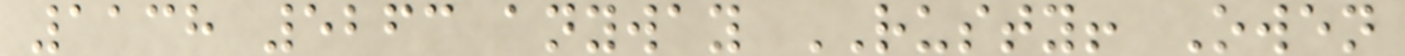1138 5263 anyway RUSTY! Owen
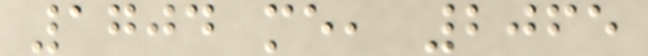1704 me, 2065
